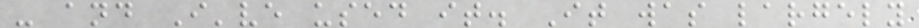- and I've used it. It was largely
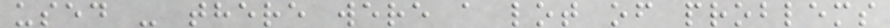used - there were a lot of problems
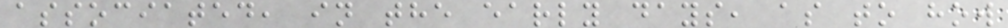associated, in the early days, as to how
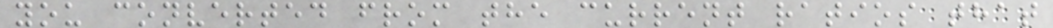you converted from the current ratios that
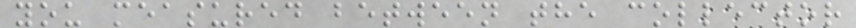you measured between the collector
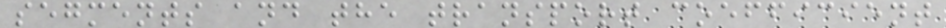segments and the transport coefficient
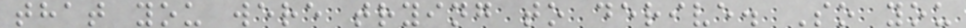that you were trying to derive. So you
